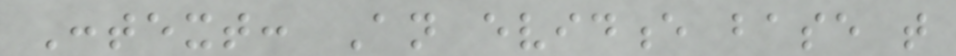Context: An evidence base that
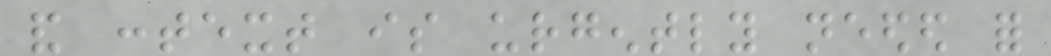and context is urgently needed for
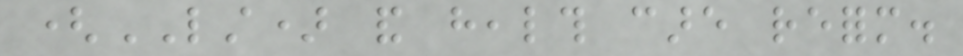(LST) and health care reform.
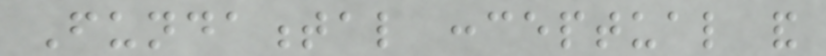Fundamental conceptual and
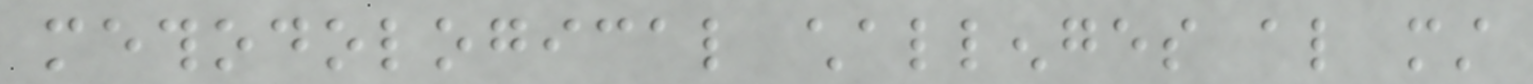methodological challenges also must
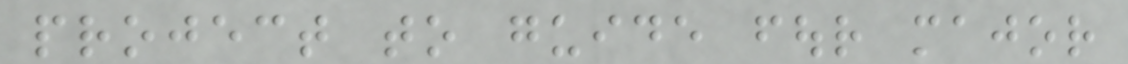project to guide four major
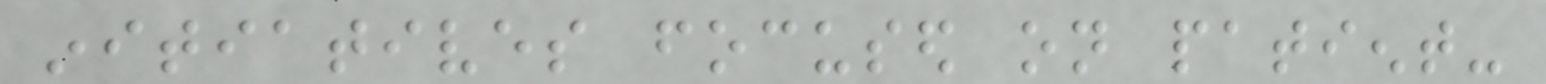initiatives focused on patient-
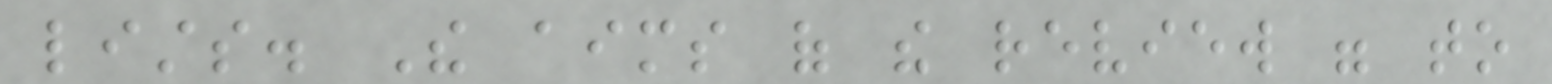lists. The aims of the review were to
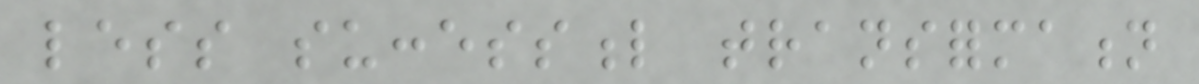less successful transformation
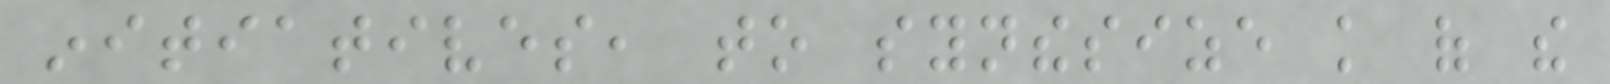initiatives, to synthesize knowledge of the
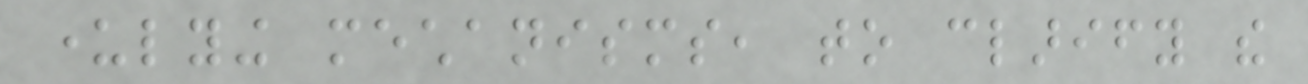underlying mechanisms, to clarify the
